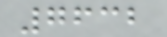7632
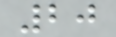20
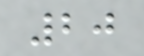20
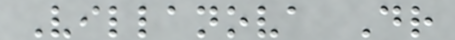Villanova Dr
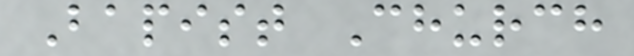Bapist Church
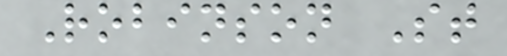Robinson St
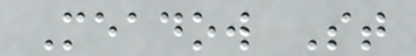Meadow St
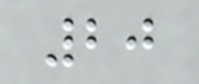20
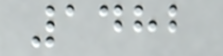1482
